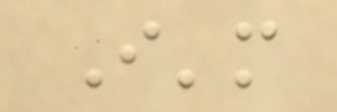I'm
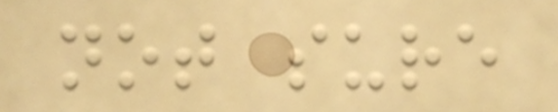not sure
